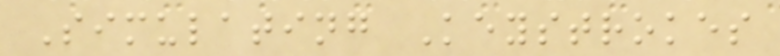Simulating Keystrokes
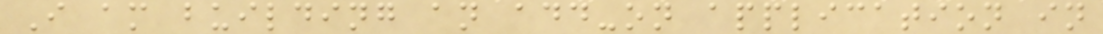I am building an add-on application in
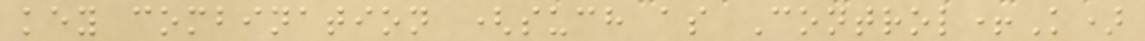key combination (such as Control+K)
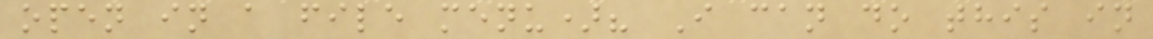open in a file menu)? I can do this in
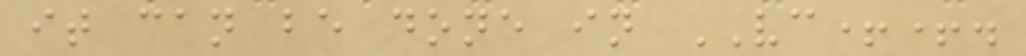it can be done in VC++.
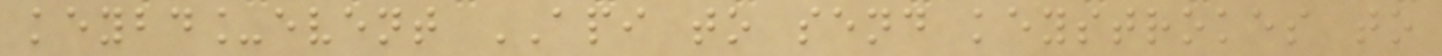keybd_event API to send keystrokes to
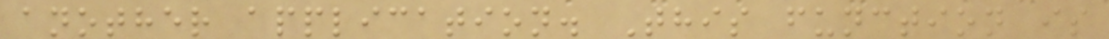another application. This function is
